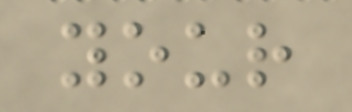your
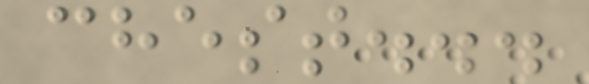chest...
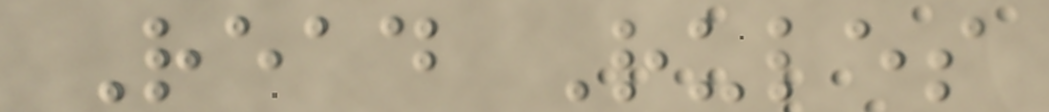Read Rules
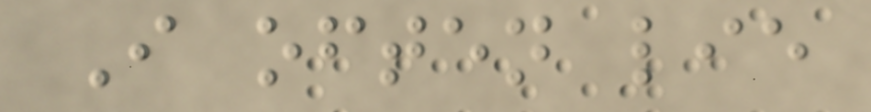I often lie
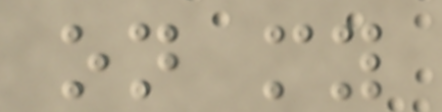on my
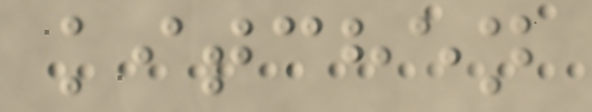kitchen
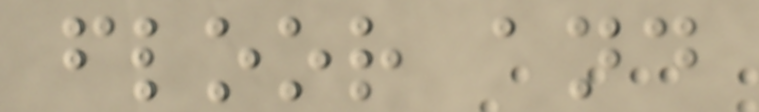floor and
